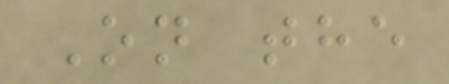On the
